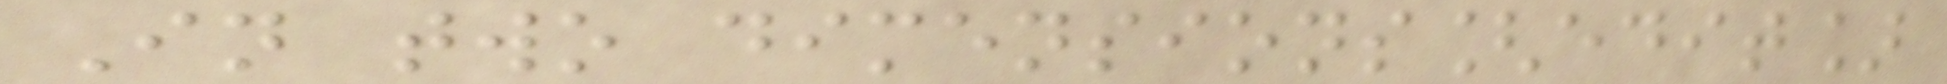In two dimensions[edit]
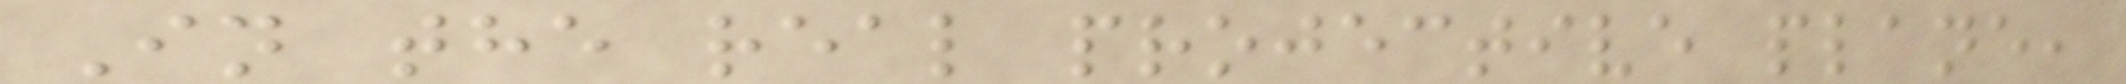In the real projective plane,
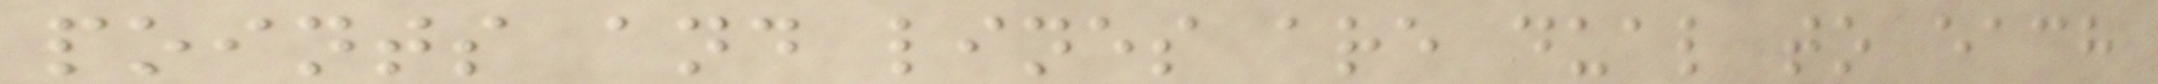points and lines are dual to each
